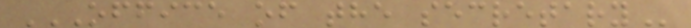OFFICE OF THE SECRETARY
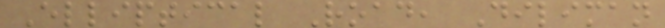Elliptical Road, Diliman
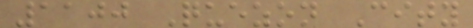1100 Quezon City
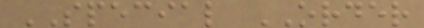SPECIAL ORDER
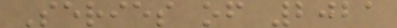Series of 2021
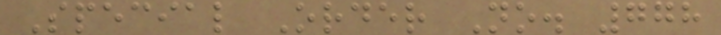Special Order No. 778
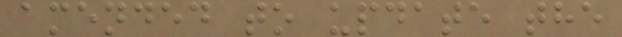amended to update the
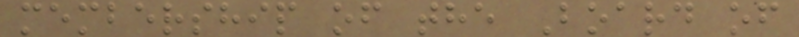membership of the Board of
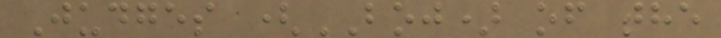Judges (BOJ) of the
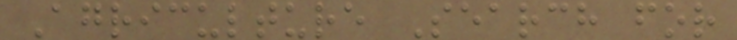Agriculture Search for
